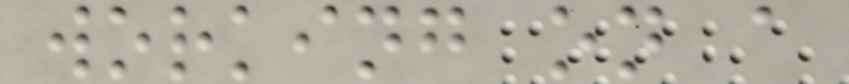working on a
